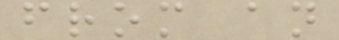from an
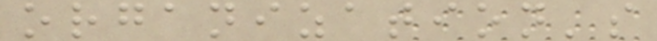organization's
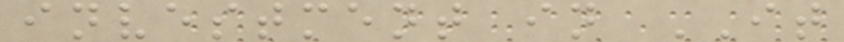investment in IT
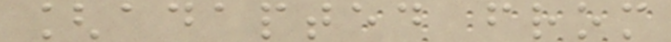[adapted from
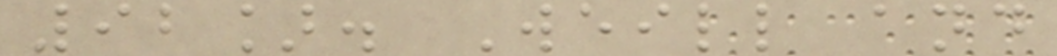92]. Weill and
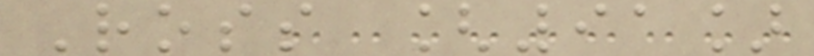Ross [91]
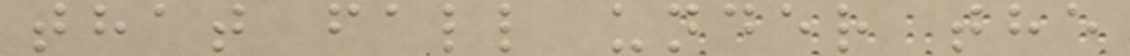that fall under the
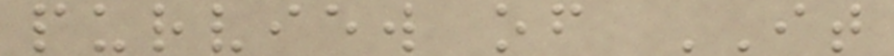purview of IT
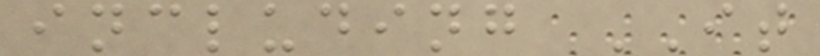including IT
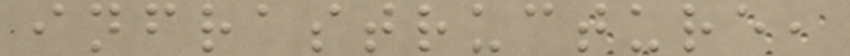infrastructure,
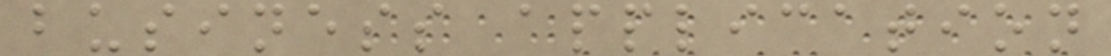business application
